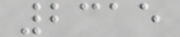2315
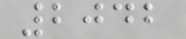2042
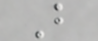B
